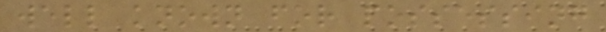well known for possessing
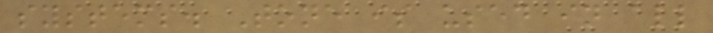systems. Tone is used in all
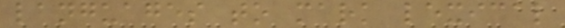languages to mark lexical
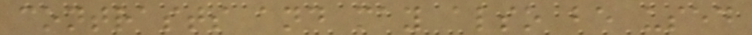contrasts and may also be used
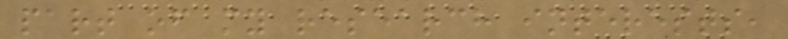part of my research interests,
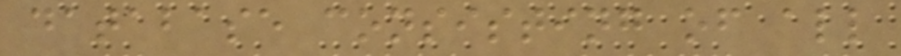database consisting of all
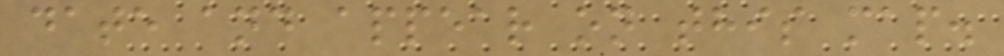date and appear on this map.
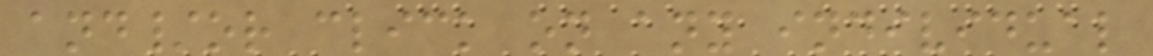and/or click on any individual
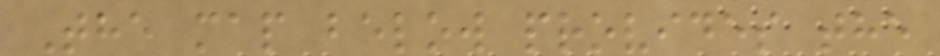The map below provides the
